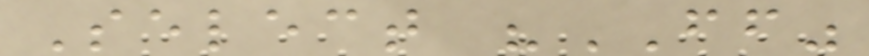Select "FF"
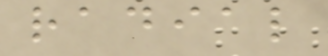radial
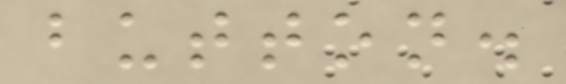button.
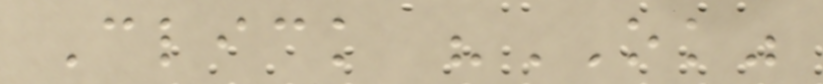Click "OK"
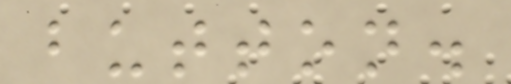button.
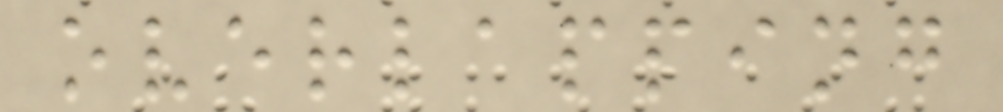overlapping
